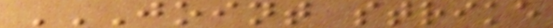JOINT STRIKE
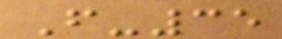F-35
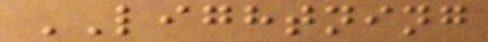LIGHTNING
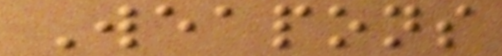Weapons
